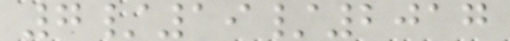7/19/2017
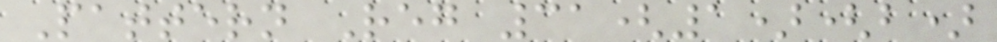Pattern Reg 31(1)(b)
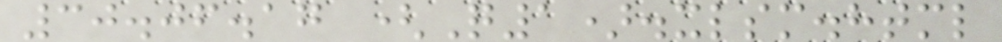30.06.17 (Q1).xlsm.html
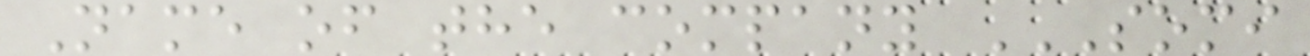Name of the company SOMI
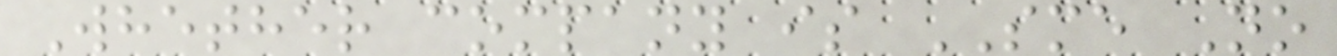Whether company is SME No
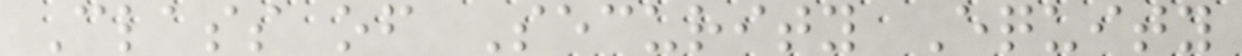Class of Security Equity
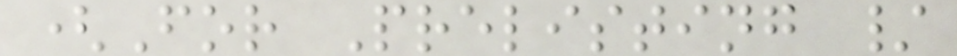(For Prelisting /
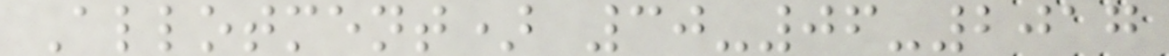Allotment) 30-06-2017
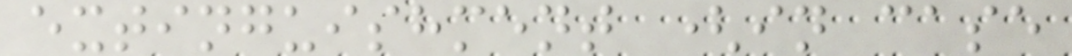extinguishment (in case
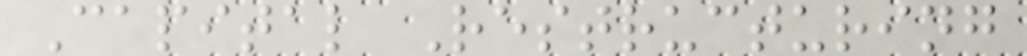Capital Restructuring
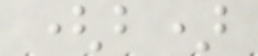(b)
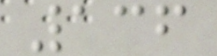136
